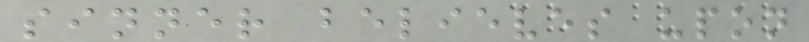sinner believes upon
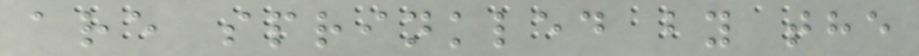are sprinkled by the
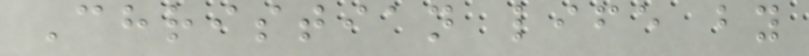Christian life by
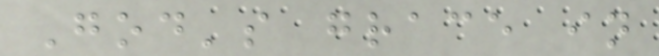God's grace in
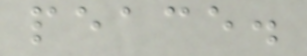peace.
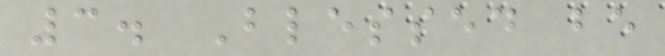3. Blessed be
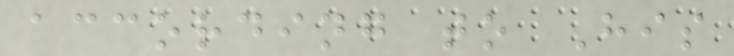according to His
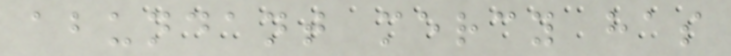abundant mercy has
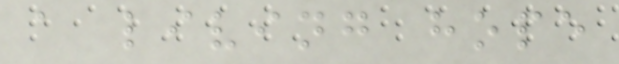a living hope
